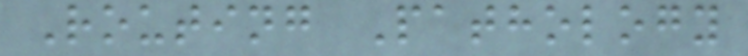Routing Pathology
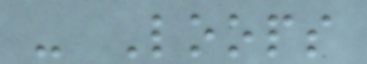- Loops
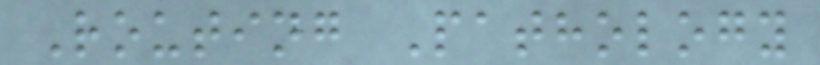Routing Pathology
